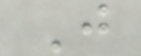J
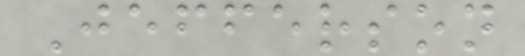Jefferson
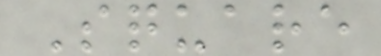Square
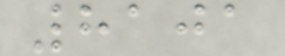8101
